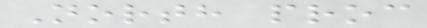North proc
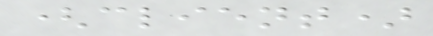(client)
